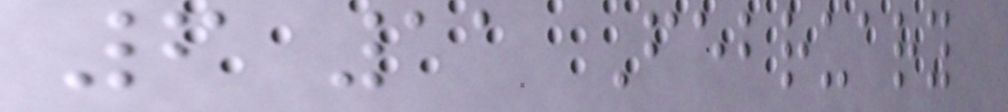6 11 February
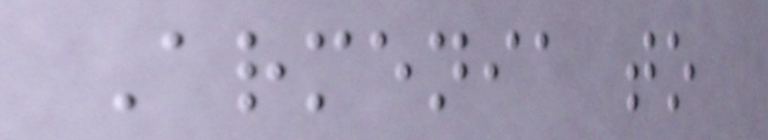Armenia to
